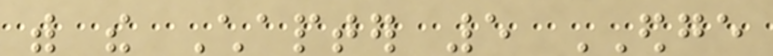with the Chapter 5 EDGE
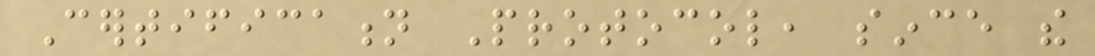Certification Protocol, since the
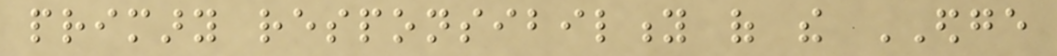primary responsibility of the EDGE
